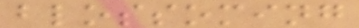blossoming
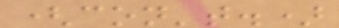(con't.)
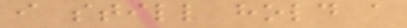i still hold a
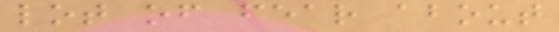lot of fear about
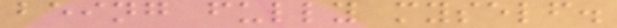being fully myself.
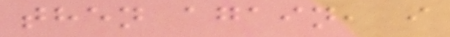then again, i
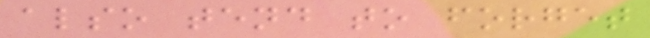also tend to forget
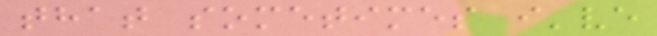that sometimes i've
